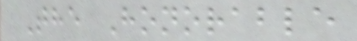The Honorable
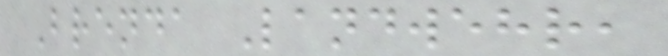Brenda Landwehr,
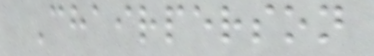Chairperson
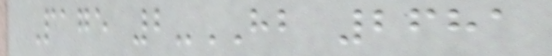Page 2-HB 2681
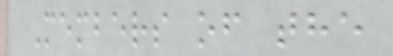Members of the
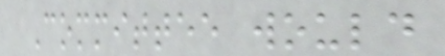Committee would
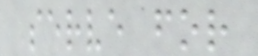serve for
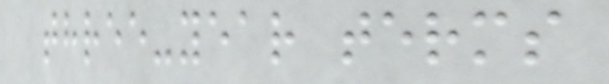three-year terms
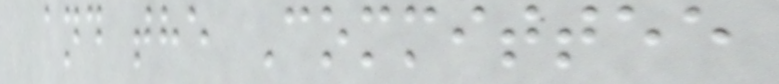and the Committee
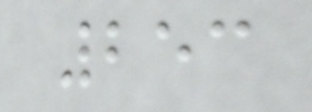253
